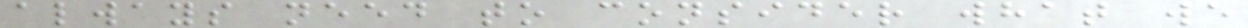always need to consider what we
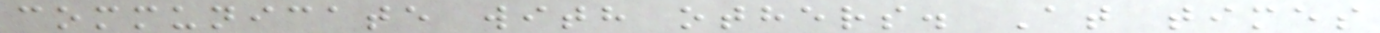communicate with others. At times
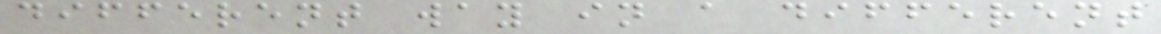different way in a different
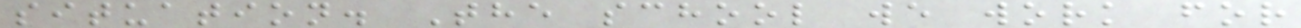situation. The school we work for
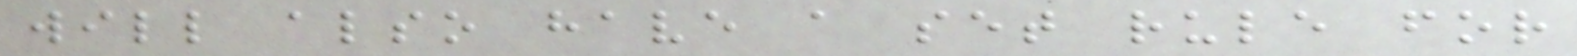will also have a set rule for
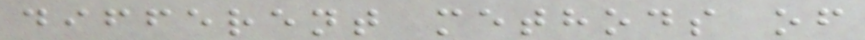different methods of
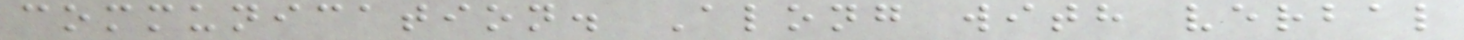communication. Along with verbal
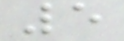5
